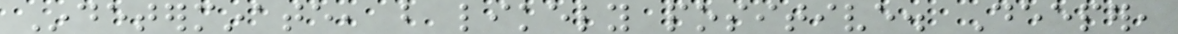Indeterminate, but likely positive. Deeper,
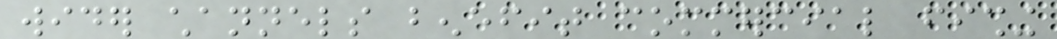wider channels benefit commercial fishing
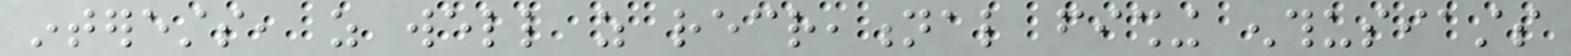interests, as well as recreational fishing enthusiasts
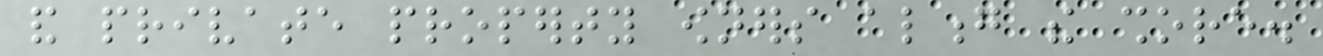and private property owners along the shore.
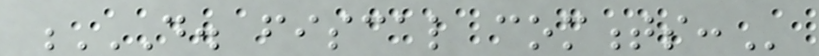D. FISCAL COMMENTS:
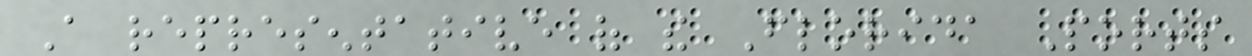A representative of the Florida Ports
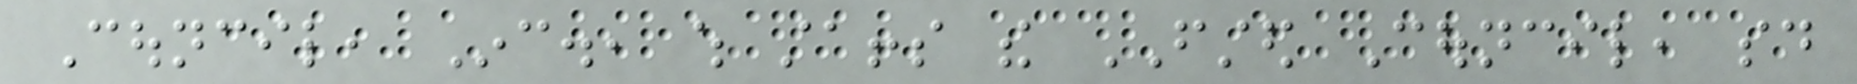Council, Inc., which staffs the FSTED Council, said
